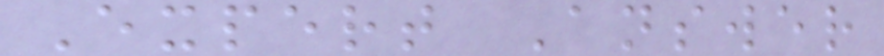Expert Answer
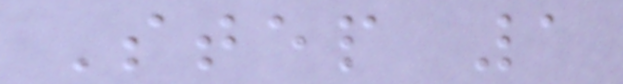Step 1
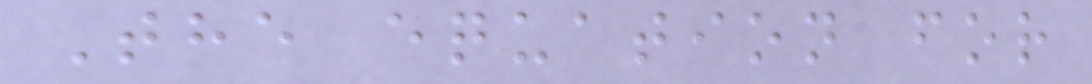The equation for
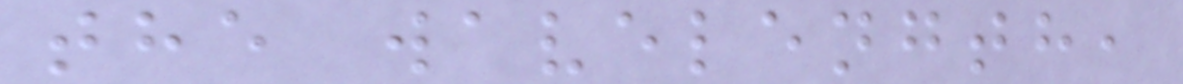the wavelength,
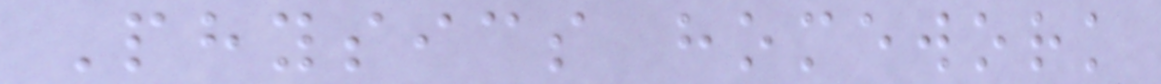Physics homework
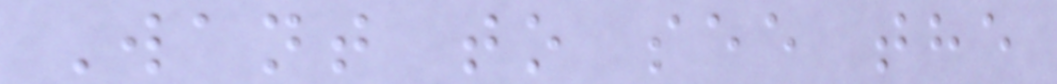Want to see the
